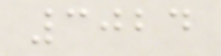3024
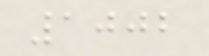1002
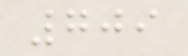709
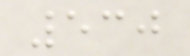530
